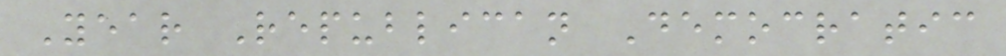Year Republican Democratic
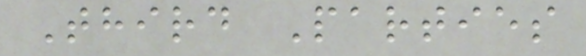Third Parties
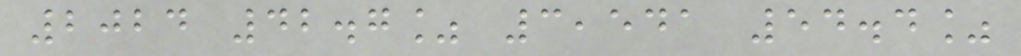2024 42.7% 3,541 54.4%
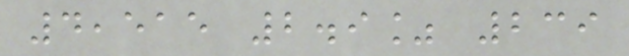4,515 2.9% 239
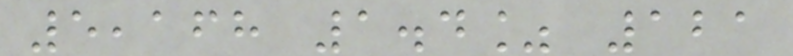5,168 1.4% 121
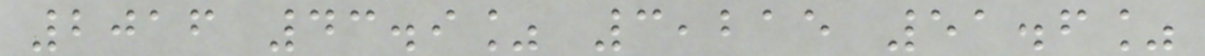2016 43.9% 3,215 51.6%
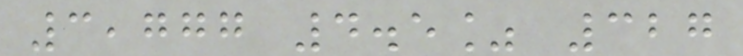3,777 4.5% 327
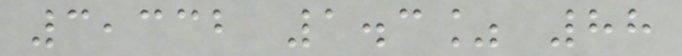3,332 1.3% 88
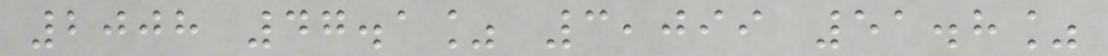2008 47.1% 3,099 51.8%
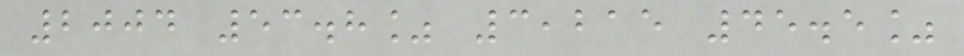2004 53.8% 3,215 45.5%
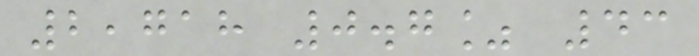2,718 0.7% 43
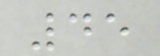45
